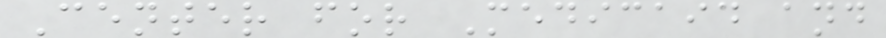Center for Medicaid and
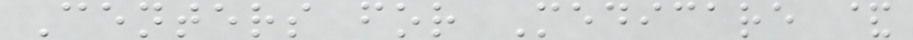Centers for Medicare &
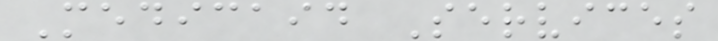Medicaid Services
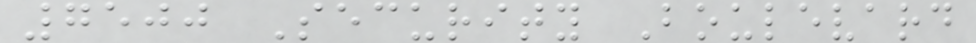7500 Security Boulevard
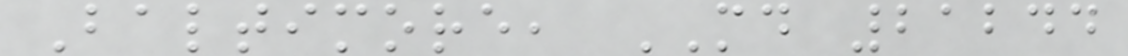Baltimore, MD 21244
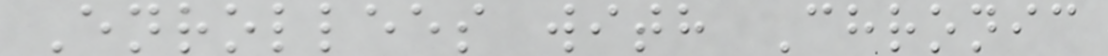Enrollees with Chronic
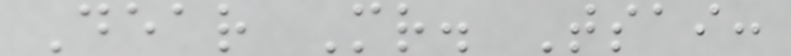Dear Mr. Tsai:
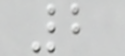2
